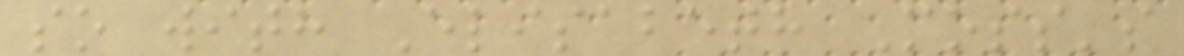so with Elisabeth Moss's
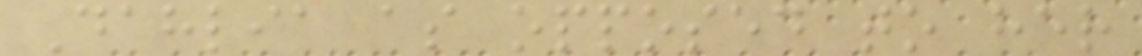Dahlia as opposed to her
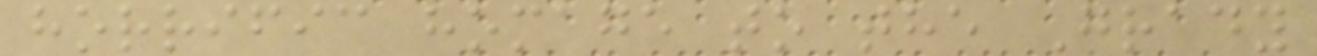horrific homage to the Grady
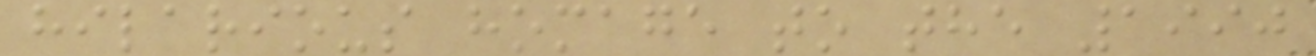hilarious homage to the 1990
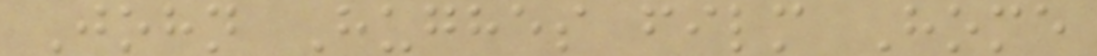John Hughes film Home
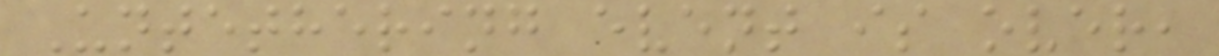Untethering event is over,
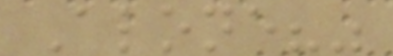Alone?"
